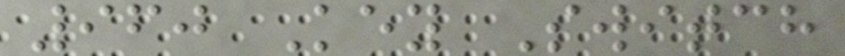960 Key Switch
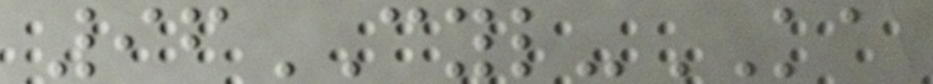96CYL-KA
